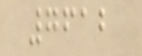7612
